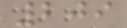209
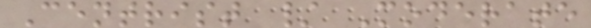Centrist / Moderate
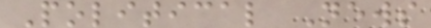Political News
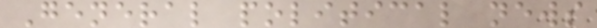General political news
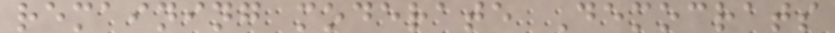remaining moderate Democrats
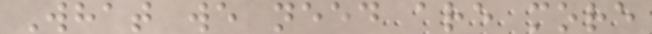What we need are more
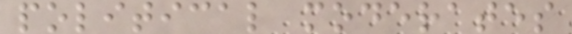political moderates
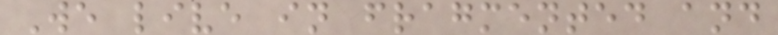We live in fragmented and
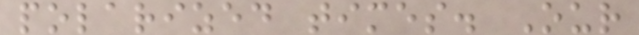polarized times. Our
